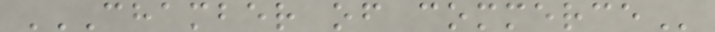CHAMBER OF COMMERCE
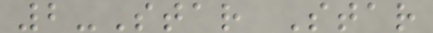2-Star Star
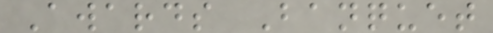Awards Banquet
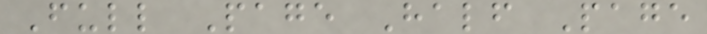Full Page Half Page
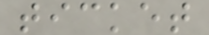ticket
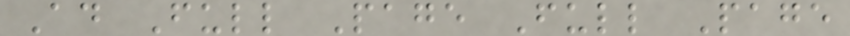Ad Full Page Full Page
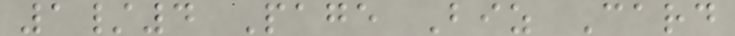1/4 Page Biz Card
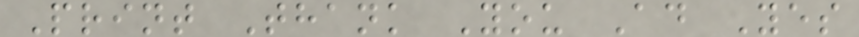Print Thank You Ad Yes
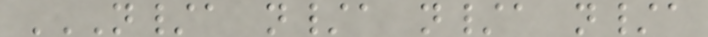N/A N/A N/A N/A
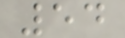54
